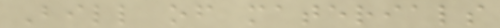Bill of materials
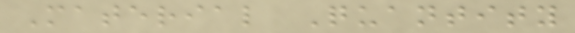Material Quantity
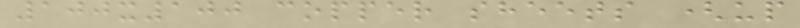100x100 copper sheets (up
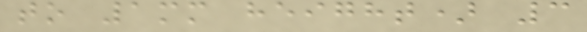to 1mm height) 3
